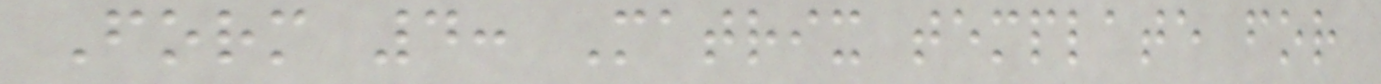Form 4: Matrix template for
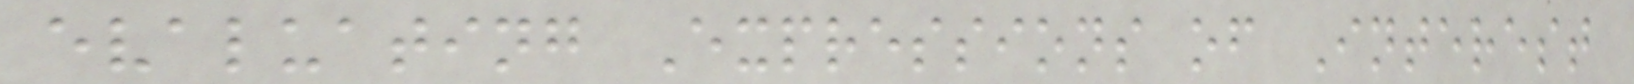evaluating Expressions of Interest
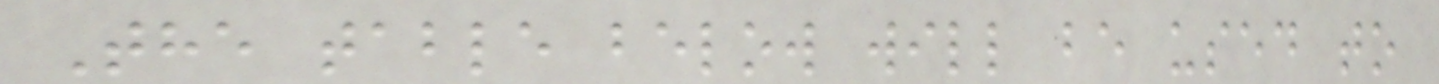The table below will be used to
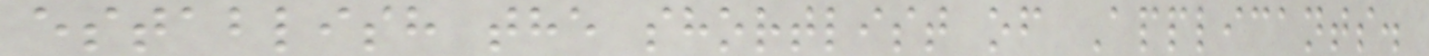establish the shortlist of Applicants.
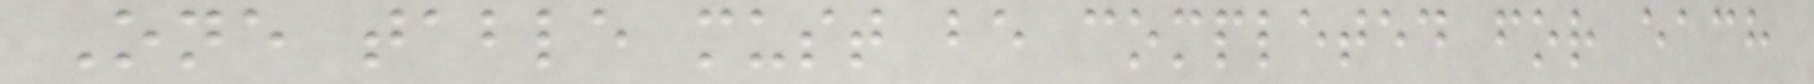One table must be completed for each
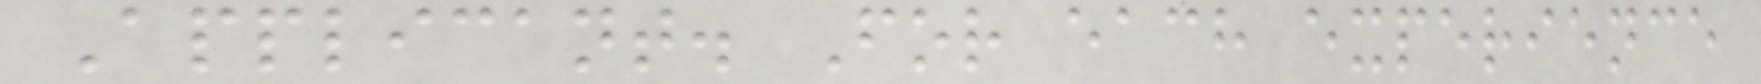Applicant. For each experience
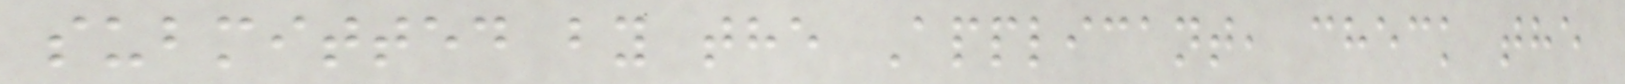submitted by the Applicant, check the
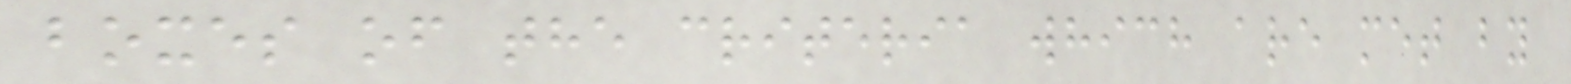boxes of the criteria which are met by
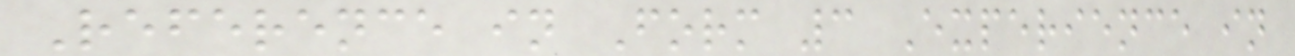Reference in Form 3 Experience in
